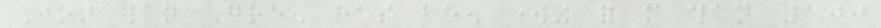Jonathan Green has been working for more than 100
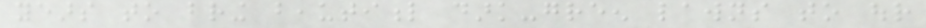years to bring beautiful dark-green lawns to our
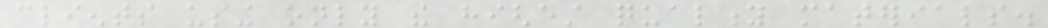clients using only the highest quality materials.
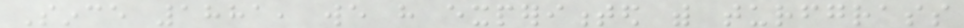Since 1881, we have experimented with turfgrass
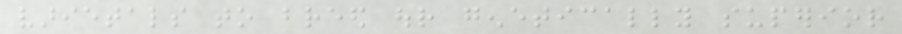varietals to breed our genetically superior
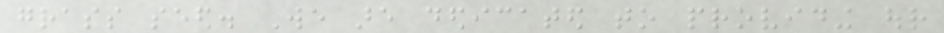grass seed. We are dedicated to providing our
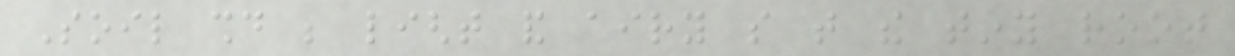Soil should be light and airy so that the tiny root
